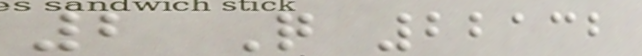2 Q 22132
